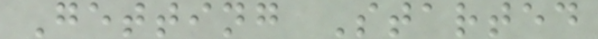Getting Started
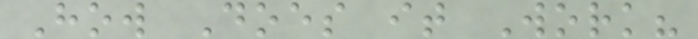How Does it Work?
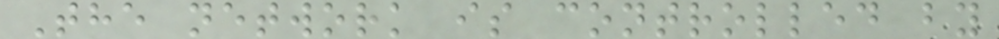The network is controlled by
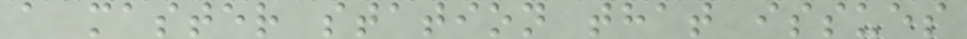a master station that issues
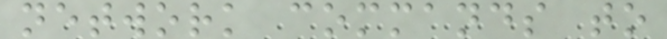network commands to
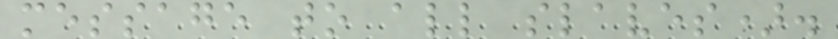message to all slaves).
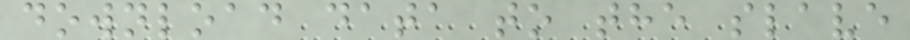download data to the slave
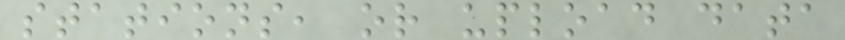stations, or upload data
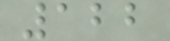122
